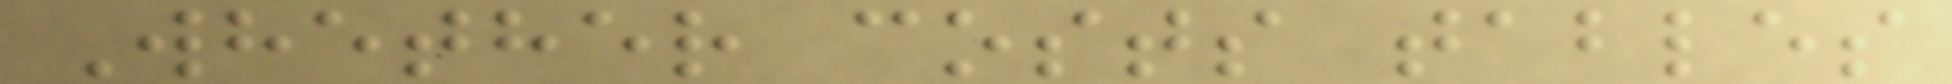Whether costs tables
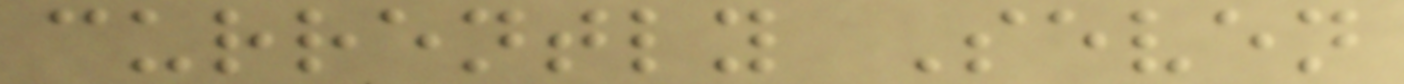currently Seven
